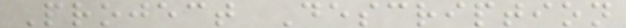Project Description
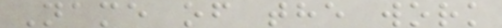Name of the work
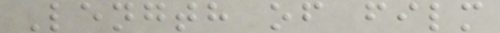Length of film
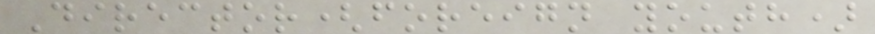Director(foreign youth)
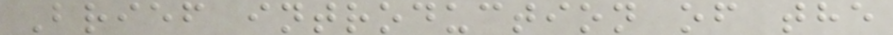Brief introduction of the
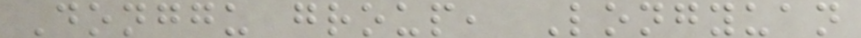Donggu group, Longyuan
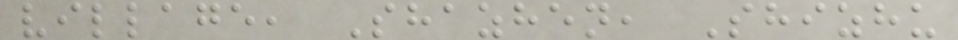village, Shazhen, Shizhu
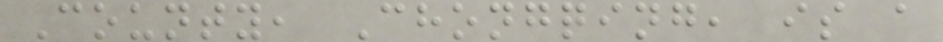County, Chongqing, is a
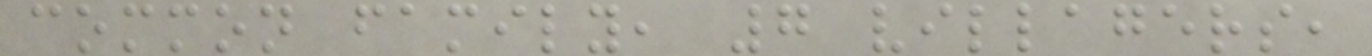common family, 7 villagers,
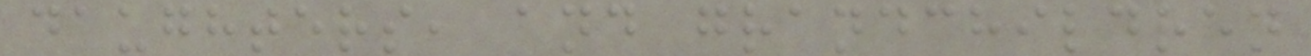daughters, and grandchildren
